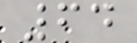64
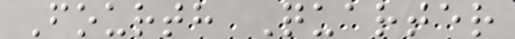Fourth Quarter
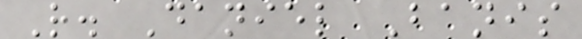R. Daniel Banis
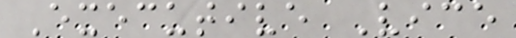Executive Vice
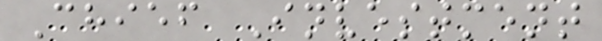Chief Investment
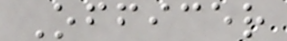Officer
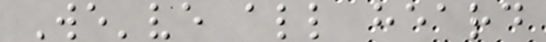We've all heard
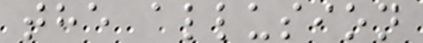the allusion
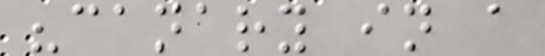"canary in a
